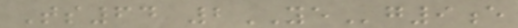Ts64 2YEg9e
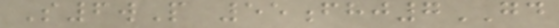S6wP 55fhj7GD
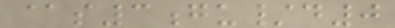@s3gu/d0
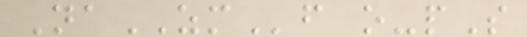NaZMf o-pS
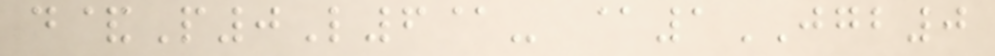d&P0L6@- @1JGB0
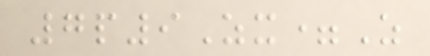7p9Zx=Z
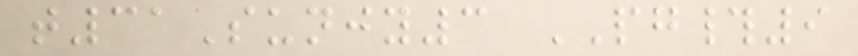t31Sunjy3 PG#9
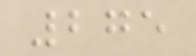275
